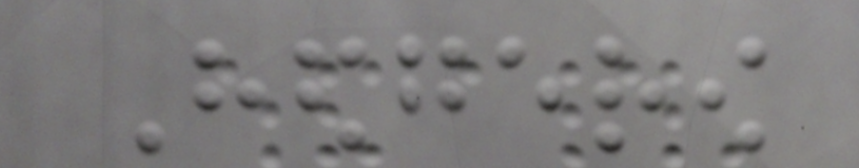Hedgerow
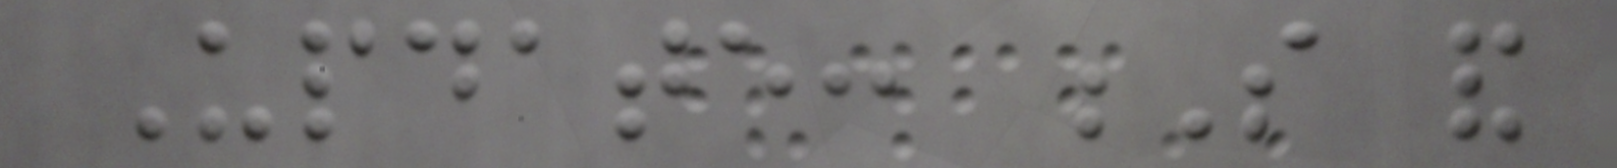Update: S and
